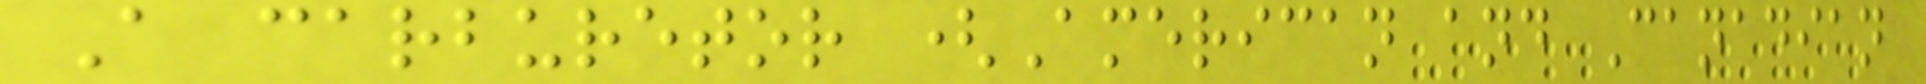A carburetor (American and Canadian
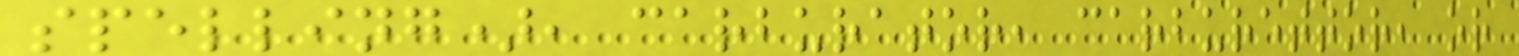spelling), carburator, carburettor, or
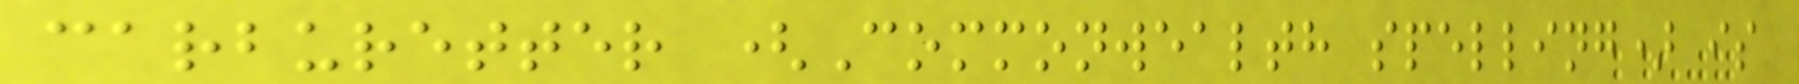carburetter (Commonwealth spelling) is
